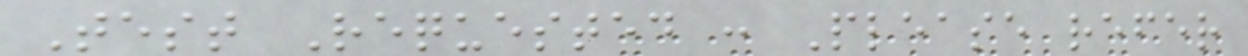Test Requested : Please refer
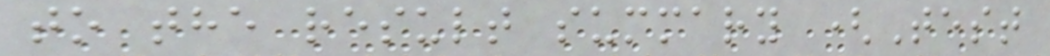to the result summary (Test
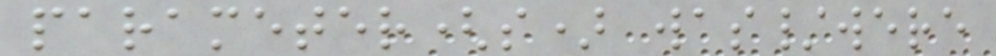parameter(s) was/were
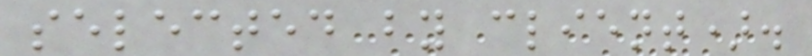selected by client).
